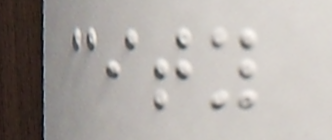city
